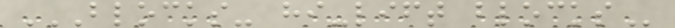BLOCKS- HI-LIFT BLOCKS
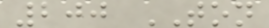200 TON
